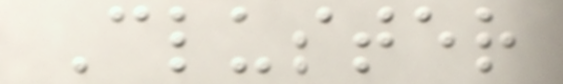Cluster
